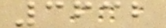3632
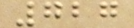727
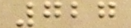727
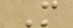M
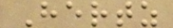Hertz
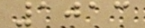1013
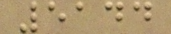5144
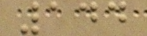144
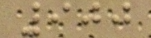900
